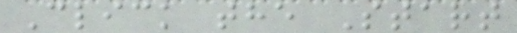Click the Start
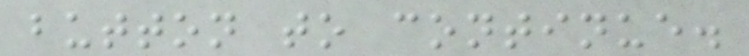button to continue.
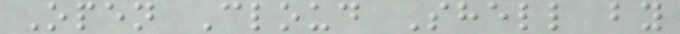Open Cloud Shell by
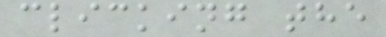clicking the
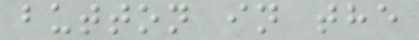button in the
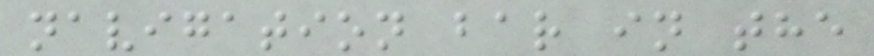navigation bar in the
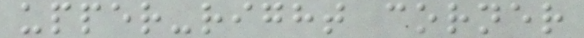upper-right corner
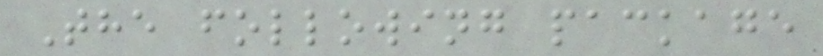The following package
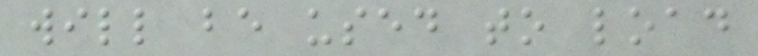will be used to load
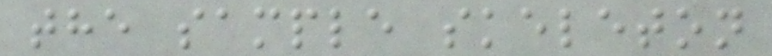the sample skeleton
